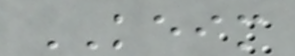KEIM
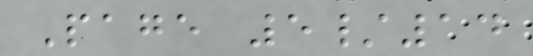Page 5/14
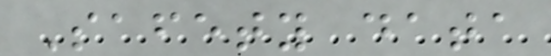Safety data
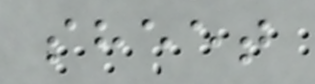sheet
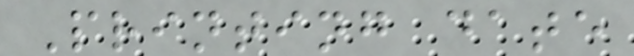Printing date
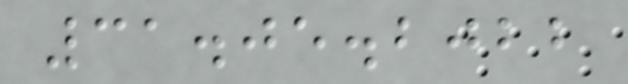31.05.2022
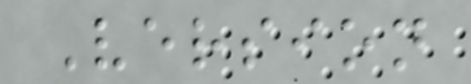Version
